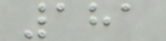181
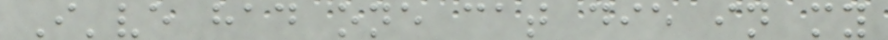I've had one cat die in my
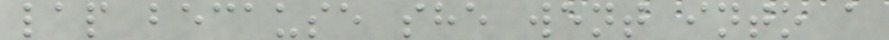lap because she went into a
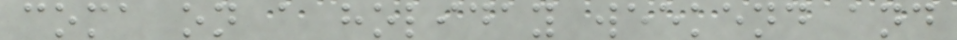coma on a holiday weekend and
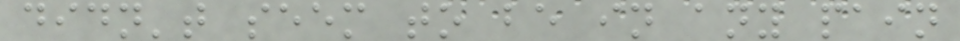didn't seem to be in any pain
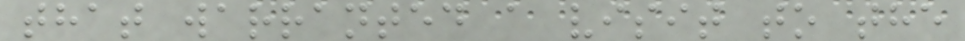that warranted a visit to the
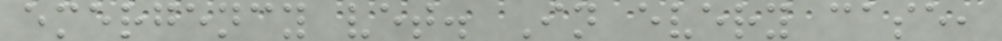emergency vet. In every case,
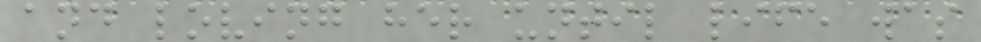and loving her until life was
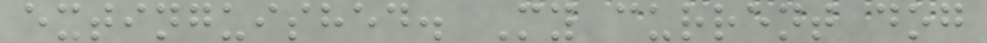extinguished. My current dog
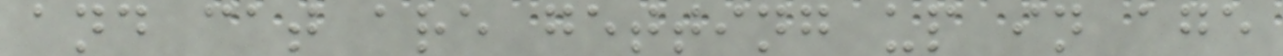and cat are getting up in age
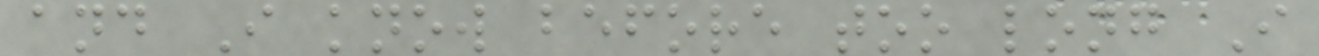and I know before too long I
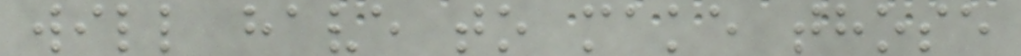will have to make those
